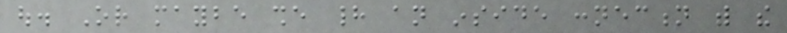out. Or maybe she had an inside connection with the
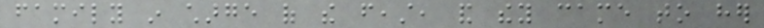family in charge of the feast, and they came to her
